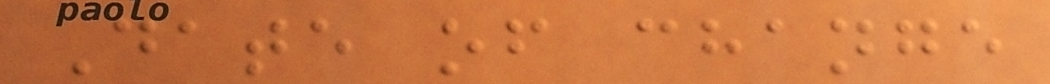Date of change
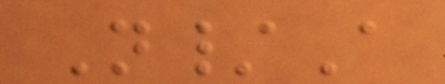N/A
